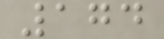174
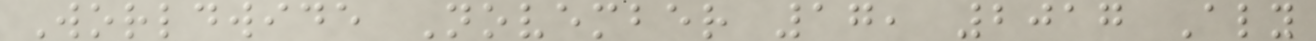Worldwide November 17, 2017 Aly
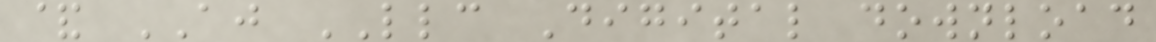& AJ LLC Digital download
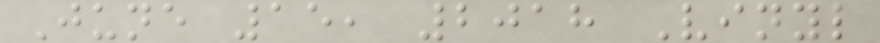June 15, 2018 Vinyl
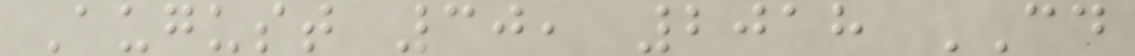August 30, 2018 CD
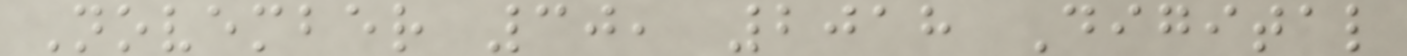November 30, 2018 Digital
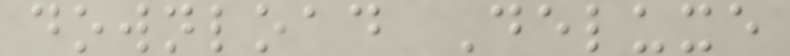download Deluxe
